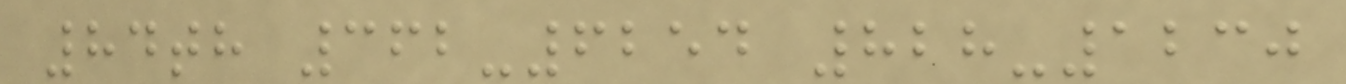84th 362-6254 828-1230
